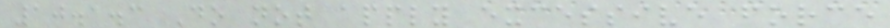10.1.3 Do not apply excessive force
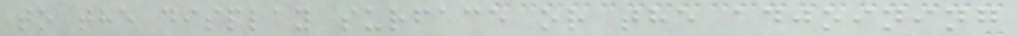to the display surface or the adjoining
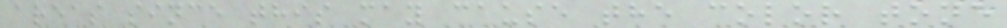areas since this may cause the color tone
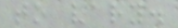to vary.
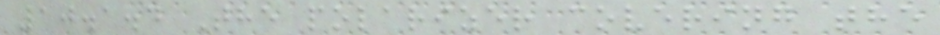10.1.4 The polarizer covering the
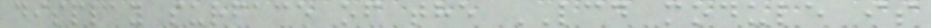display surface of the LCD module is
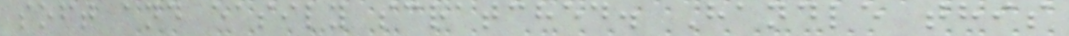soft and easily scratched. Handle this
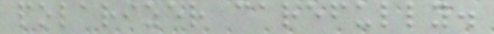polarizer carefully.
